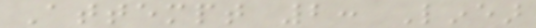Attempt 2: Linear
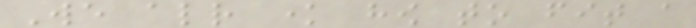We already know how to fit a
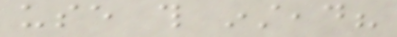use this instead?
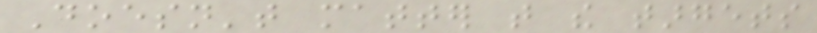Doesn't matter that the targets
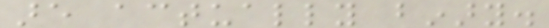are actually binary.
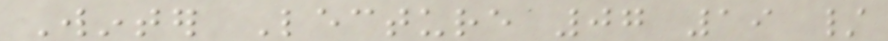Winter Lecture 07 19 /
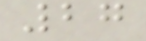27
